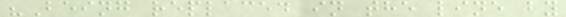"Being replaced in the line by
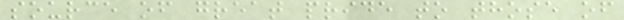source of great pride to those of
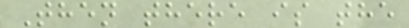Then there is the
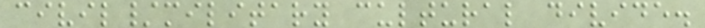civil/military cultural divide.
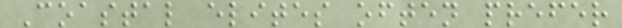Coastal elites often prefer
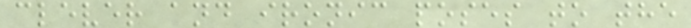clever and ironic poses to the
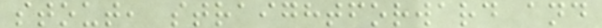stout, straightforward and
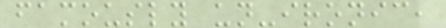famously un-ironic,
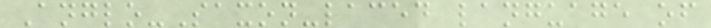Anglo-Saxon-laced language of
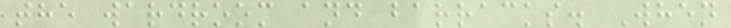the wardroom and barracks. When
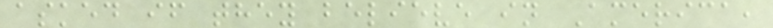asked if they believe in America,
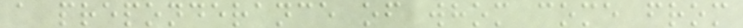a preponderance of whom come from
